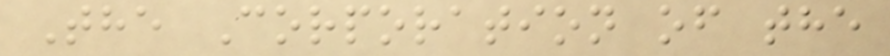The Corporation of the
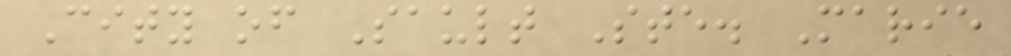City of Sault Ste. Marie
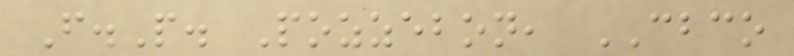F.P. Pozzebon, CBCO
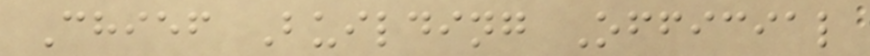Chief Building Official
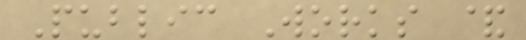Public Works &
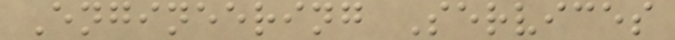Engineering Services
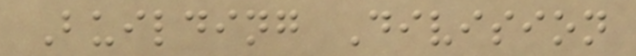Building Division
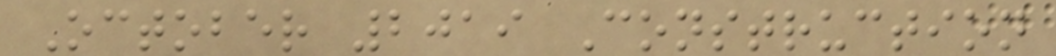October 2019 Construction
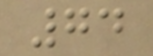74
